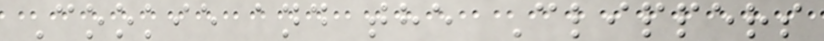Cookie and the Clippers
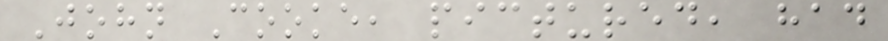John Cooke, pictured, had
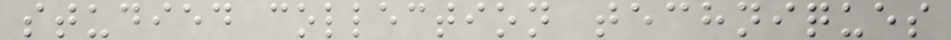studied collection techniques
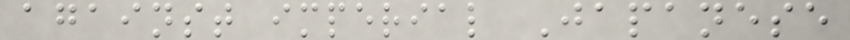against imperial Japanese
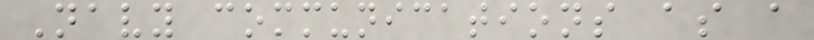Navy communications as a
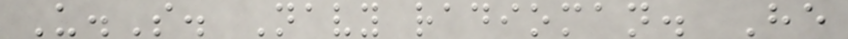U.S. Navy radioman. He
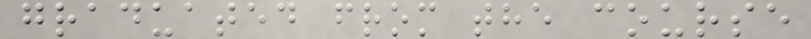graduated from the course
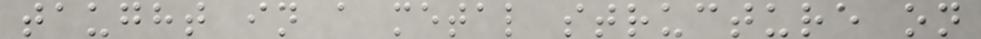taught in a metal structure on
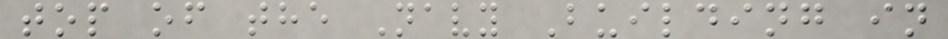top of the Navy Building in
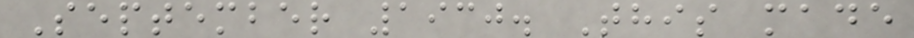September 1930. This made
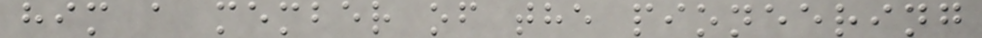him a member of the pioneering
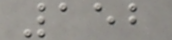152
